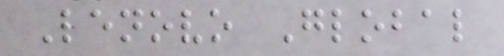Lenovo Global
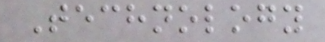Technology
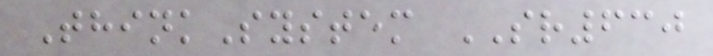ThinkSystem SR630
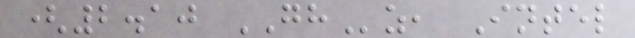(2.10 GHz, Intel
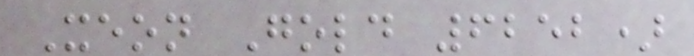Xeon Gold 6252)
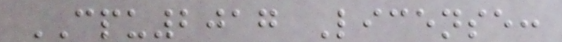CPU2017 License:
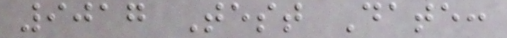9017 Test Date:
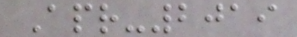Apr-2019
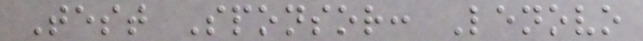Test Sponsor: Lenovo
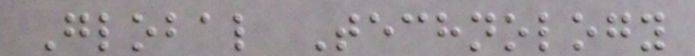Global Technology
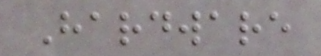Hardware
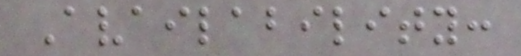Availability:
